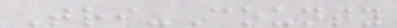Tri-County
